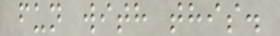fun with this.
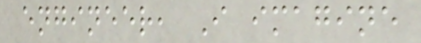engineer, I imagine
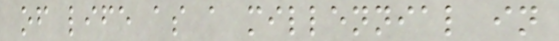of life as a millennial in
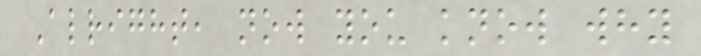Alright, now you know why
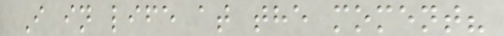I in life at the moment?
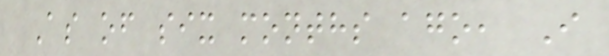As of six months ago, I
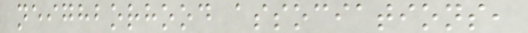neighborhood associations,
